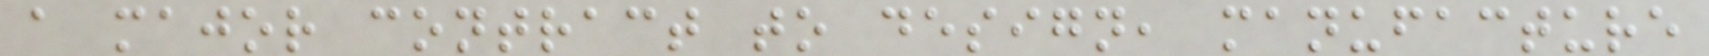a major contract to design, manufacture
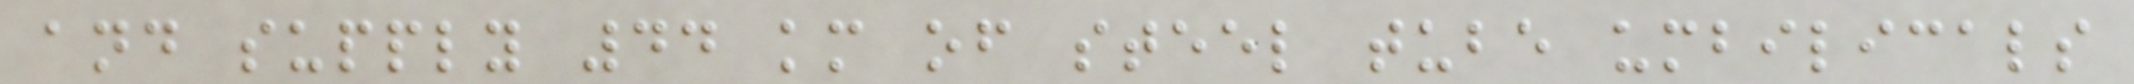and supply 44 km of steel tube umbilicals
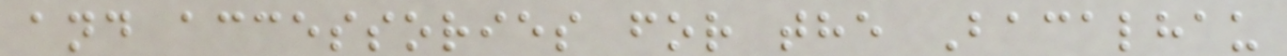and accessories for the Bacalhau
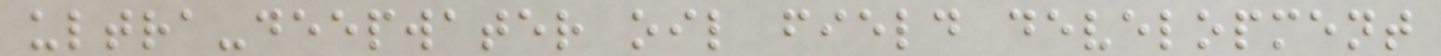ultra-deepwater oil field development
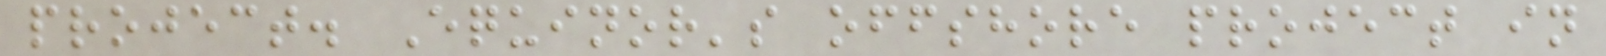project. Equinor's offshore project in
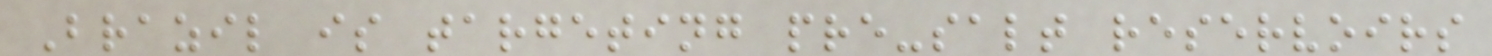Brazil is targeting pre-salt reservoirs
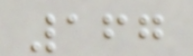167
